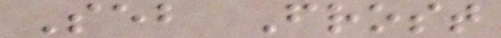Seb Frost
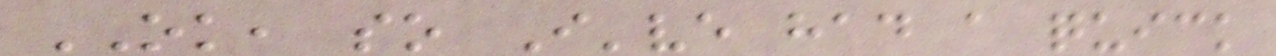OK, so I've had a quick
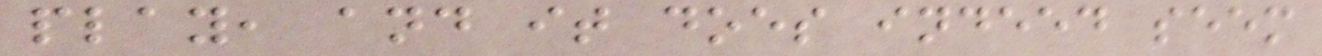play, and it does indeed seem
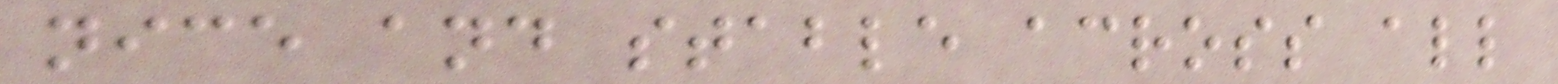nice and stable across all
